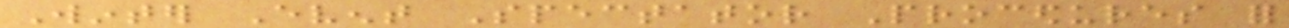Winter Event Spectator Procedures for
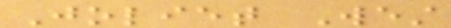Joliet West
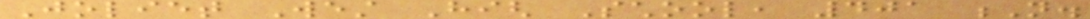Joliet West High School, 401 N.
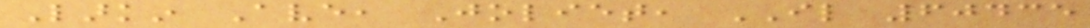Larkin Ave, Joliet, IL 60435
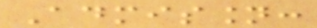Admission:
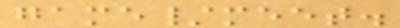game/meet.
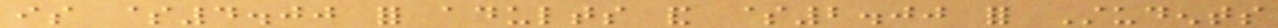is $4.00 for adults and $2.00 for Students
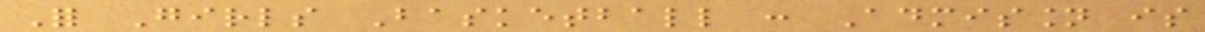For Girls Basketball : Admission is
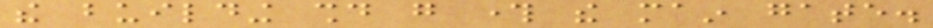the building should go through the main gate.
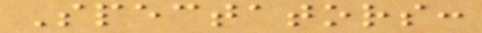Spectators:
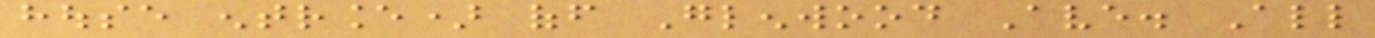house entrance) off Glenwood Ave. All
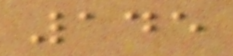145
